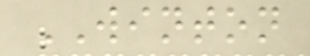WINTON
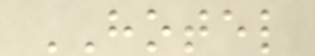HOTEL
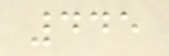445
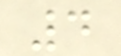4
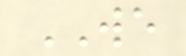WE
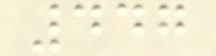447
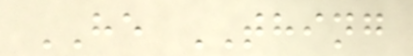HE THING
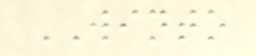WINTO
